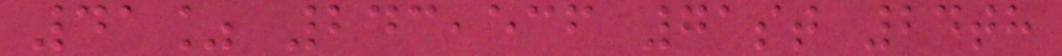41% 243,536 71st 24th
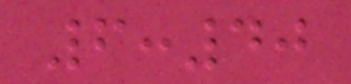6:40
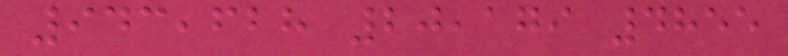943,628 20,179 4855
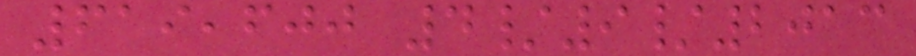619,600 4/9/2013
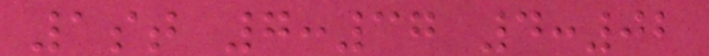1st 7:37 4:02
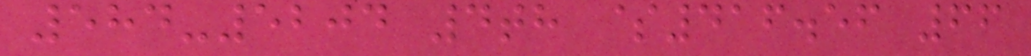584-5204 4th $416.56 66
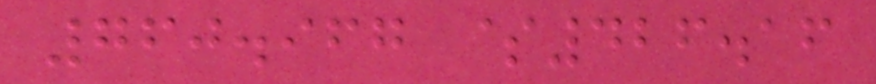760.967 $426.16
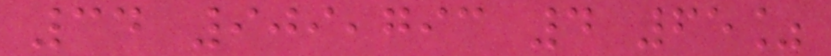34 909,793 4 65%
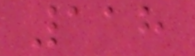118
